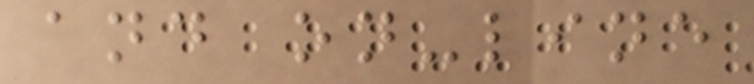and on-line
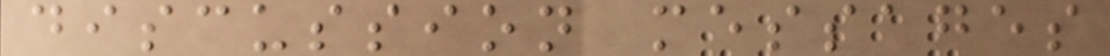discussion messages
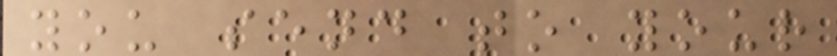you send to your
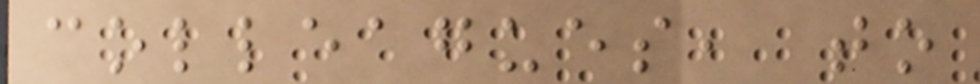colleagues, to
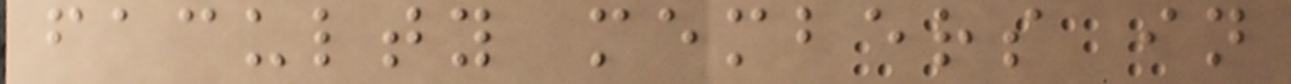faculty members in
